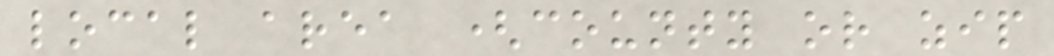local area (county or zip
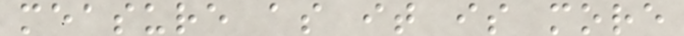measure as it is more
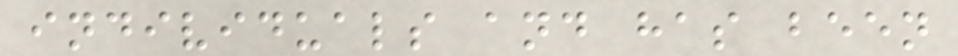individuals and has been
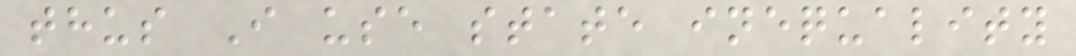thus I use state inequality
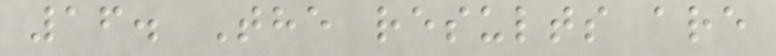16. The results are
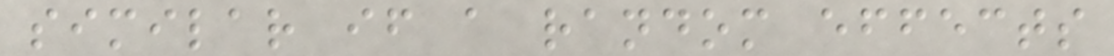similar if a random effects
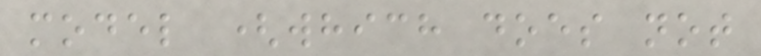model (which does not
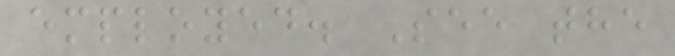employed. See the
